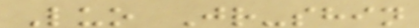Luo Jr-shin
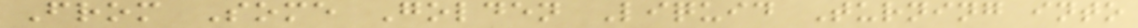From Some Golden Liquid Turning into
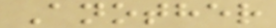Another
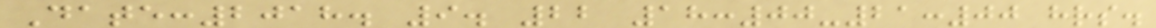Date:2018. 9. 22 18:00-21:00 hrs.
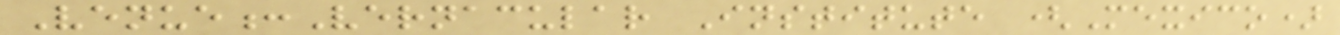Venue:Vernacular Institute (Mexico)
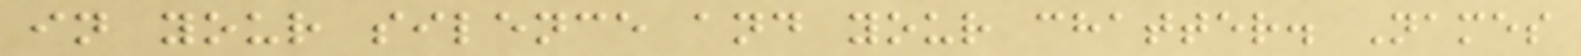in your silence and your chatter. Names
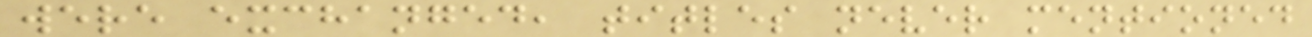were exchanged, titles never mentioned
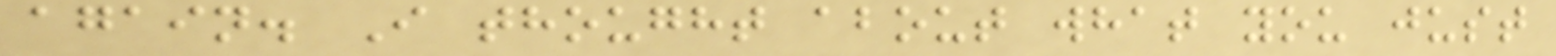again. I thought about what you just
